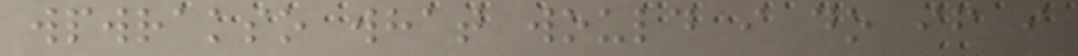wpwrakso what would i do if i
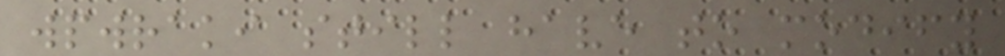wpwraki still have to modify
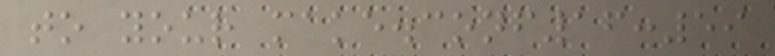to your make.conf16:59
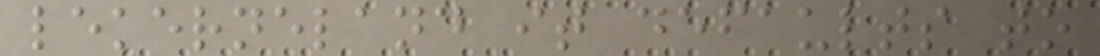lekerneland it defaults to
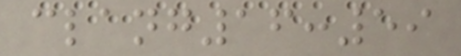clang16:59
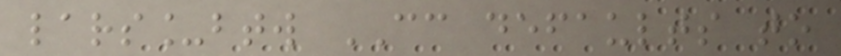lars_btw CC defaults to
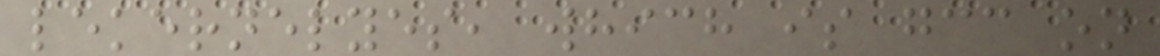lekernelyes, which is gcc on
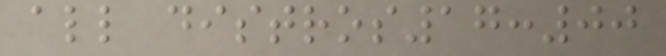all distros17:00
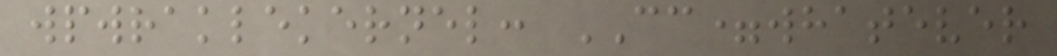wpwraklekernel: CC=whatever
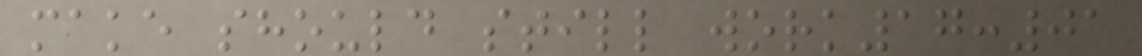make should still work17:01
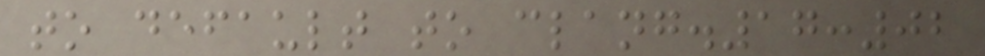to default to clang.17:02
